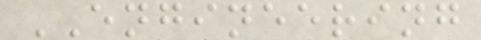ENGINEERING
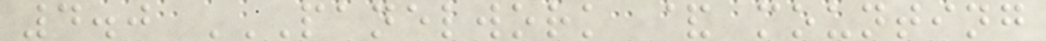4.0 PANELWORK & MOUNTING
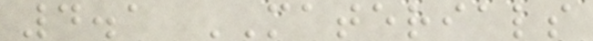4.1 MATERIALS
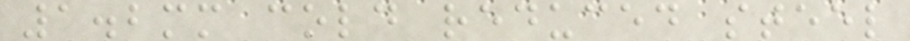1.2mm cold reduced steel
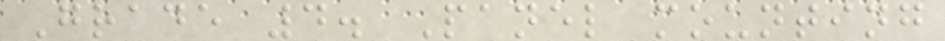Grade 4. Panel mounting
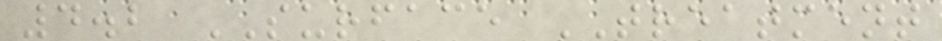4.2 SURFACE TREATMENT
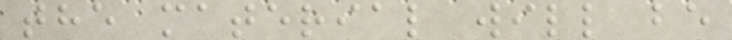the material will be
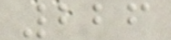226
